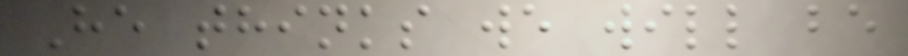He thinks we will be
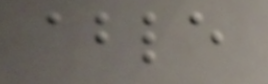able
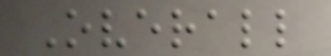Overall
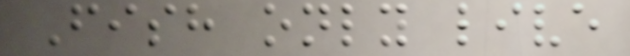Fish only live
